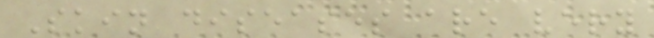Skin diseases are very
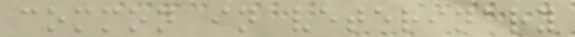common in veterinary
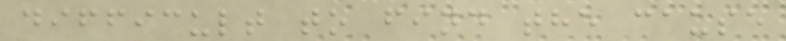difficult to find the cause
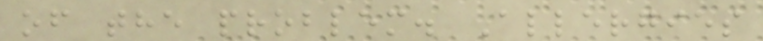of the problem. Allergies
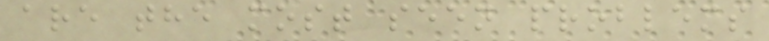are the most seen problems
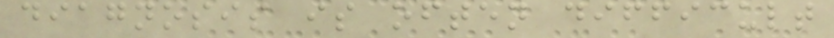diagnosis is often difficult
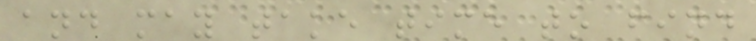and may take time to find
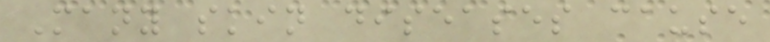Many skin diseases cause
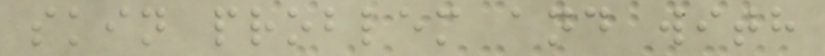skin problem and with
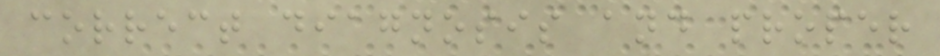correct diagnosis and proper
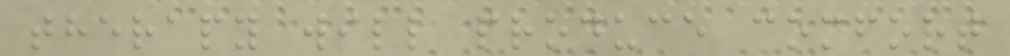therapy will produce comfort
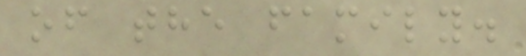of the family.
